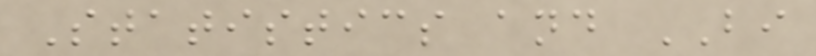Statistics and BI
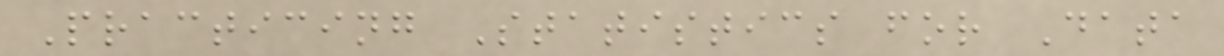Practicing Statistics for Data
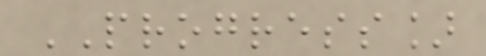PROGRESS]
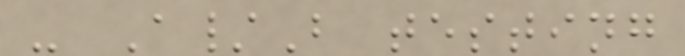- A/B testing
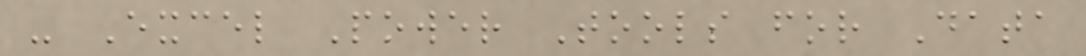- Excel Power Tools for Data
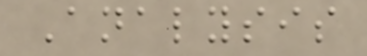Analysis
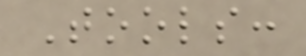Tools:
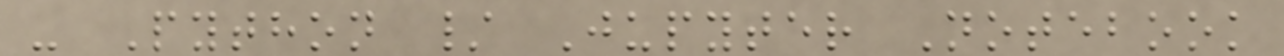- Python / Jupyter Notebook
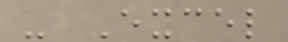- Excel
